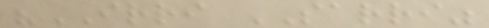"IRRI SARRI"
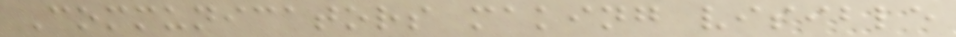Communicators making visible
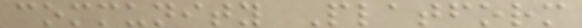community Platform
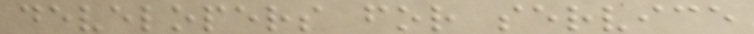developers for service
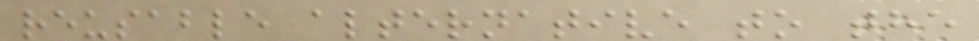reusable alternative to the
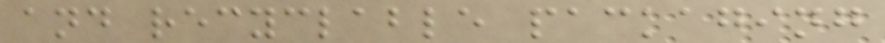and recyclable packaging
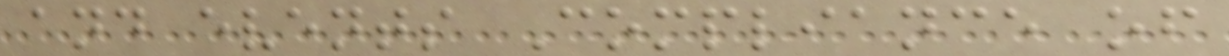and events Compliance of
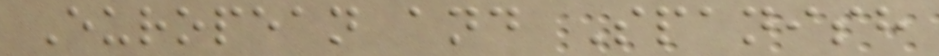European and Spanish
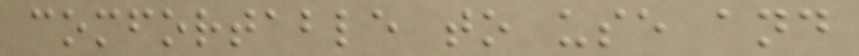comfortable to use and
